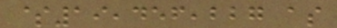$19,456,227 as
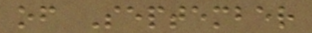of September
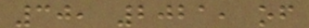30, 2021, of
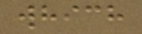which
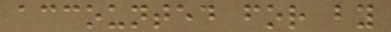accounted for by
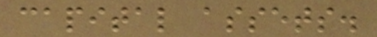capital assets.
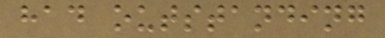had outstanding
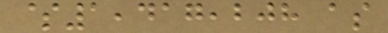$1,417,208 as
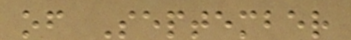of September
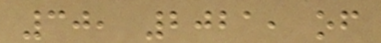30, 2021, of
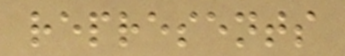represents
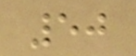50
